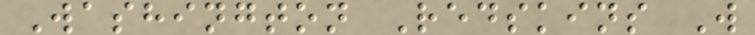Washington Redskins W
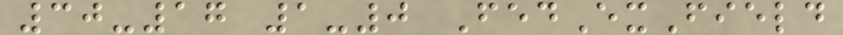30-17 1-0 FedExField
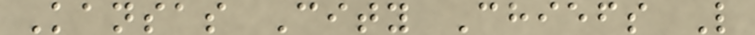Kansas City Chiefs L
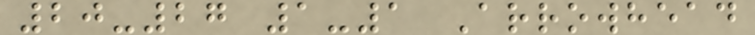20-27 1-1 Arrowhead
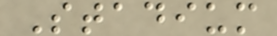Stadium
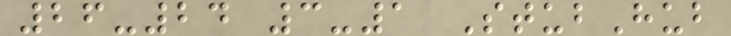26-24 3-1 StubHub
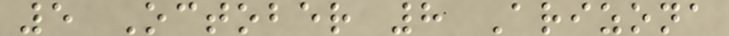5 October 8 Arizona
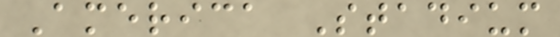America Stadium
